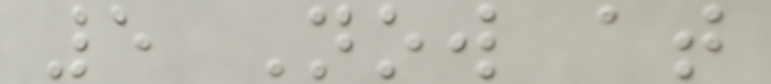5 Now at
